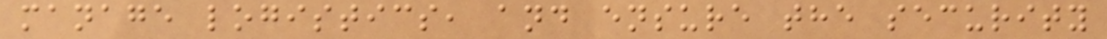manage logistics, and ensure the security
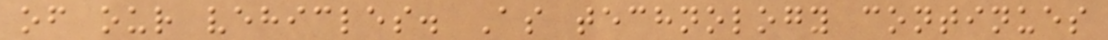of our vehicles. As technology continues
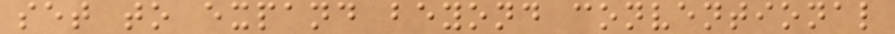set to expand beyond conventional
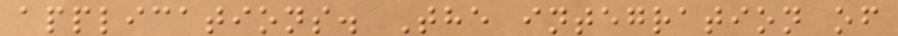applications. The integration of
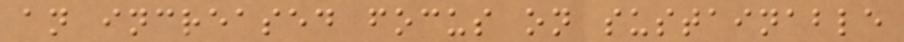an increased focus on sustainable
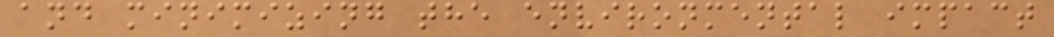and minimizing the environmental impact
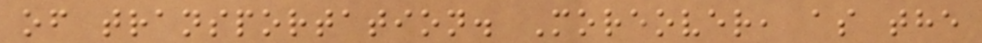of transportation. Moreover, as the
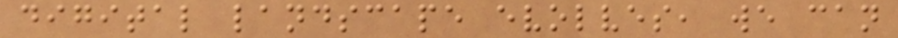digital landscape evolves, we can
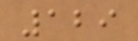129
